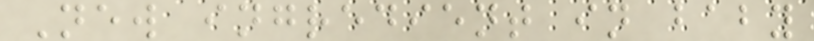New ingredient in baby
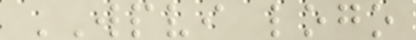WPVI logo
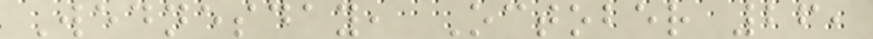Wednesday, October 26,
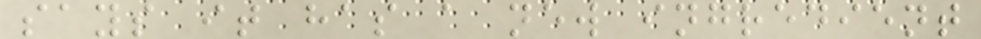says it has a new ingredient
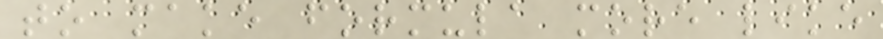to make formula more like
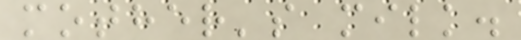mother's milk.
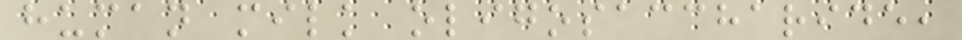human milk oligosaccharide,
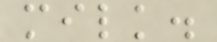milk.
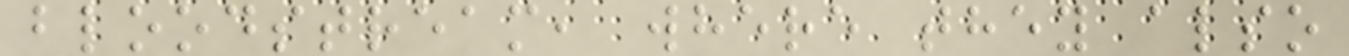bloodstream, where they also
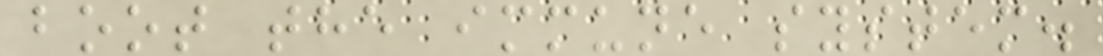boot the immune system.
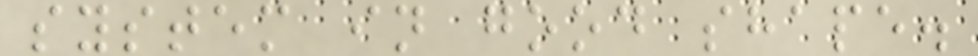system in good shape.
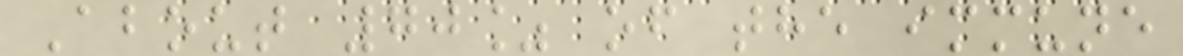About 70% of the immune
